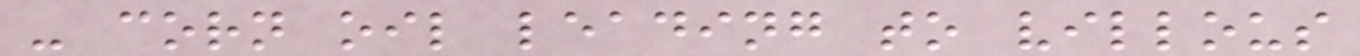- corn oil leading to villous
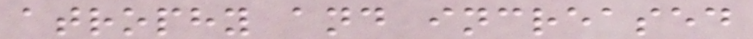atrophy and increased
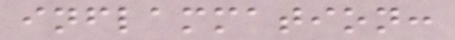inflammation:
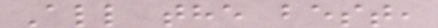All the best,
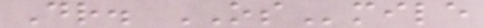Dr. OSmile
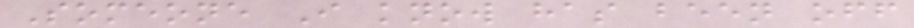Someone I know has been off
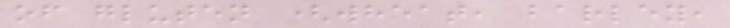of gluten (wheat, barley,
